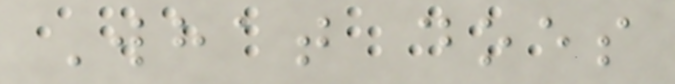What does
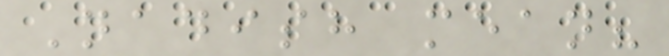Nadish mean?
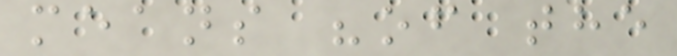means "of the
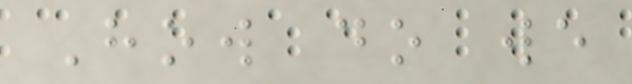How do we
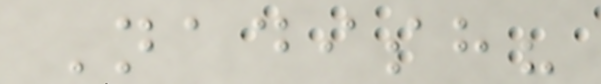Nadish?
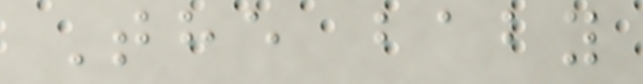The baby
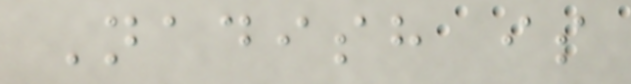Nadish is
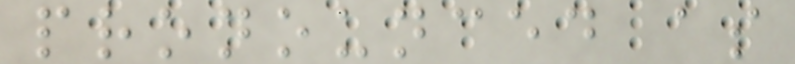pronounced as
